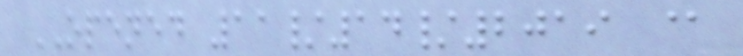OPENED 11/14/2019 @
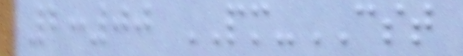2:00 PM-CST
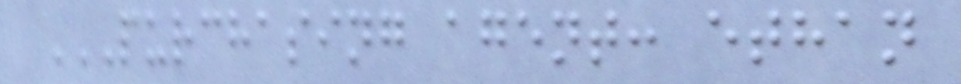PURCHASING AGENT: ETHAN
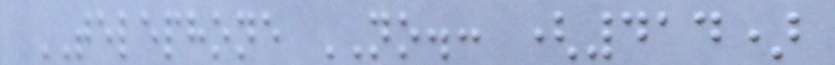TELEPHONE NO.: (414)
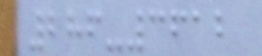286-3612
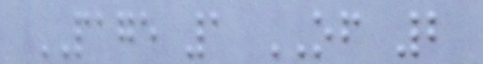PAGE 1 OF 2
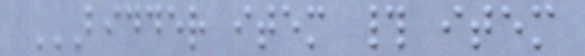BIDDER ITEM # ITEM
